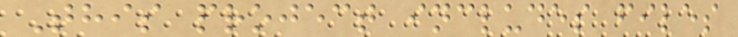This project includes files
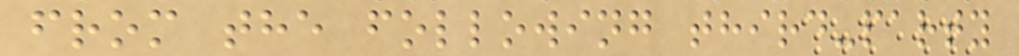from the following third-party
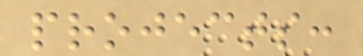projects:
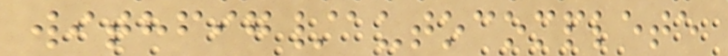withfig/autocomplete
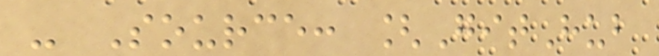- Source: [GitHub
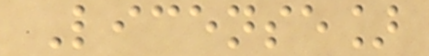License]
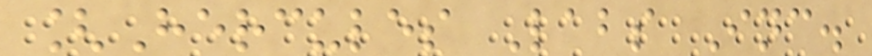[Hercules Labs Inc.
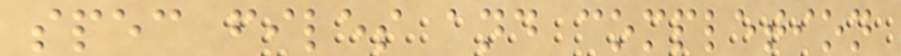spec files and completion
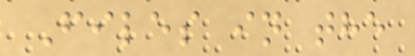Files in the
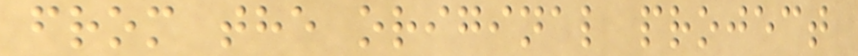from the original project
